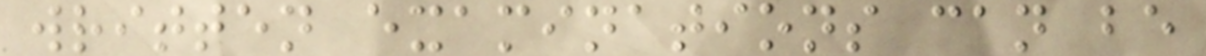written examinations can be
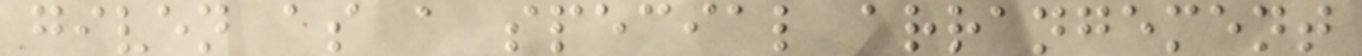given as a special arrangement
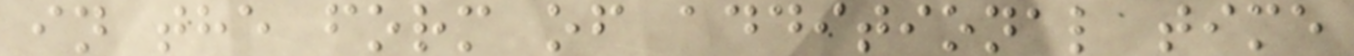in the form of additional time
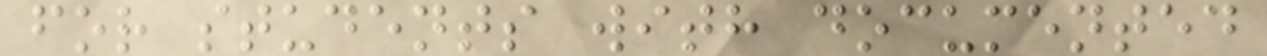for students with documented
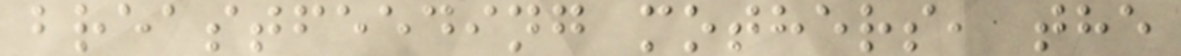breastfeeding mothers, the
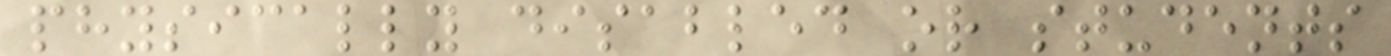physically disabled or students
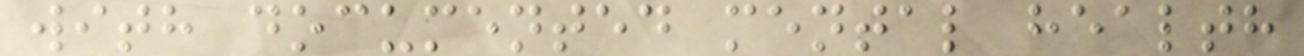with documented mental health
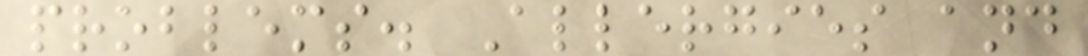problems. Allergies and
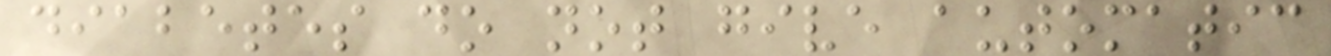diabetes do not give automatic
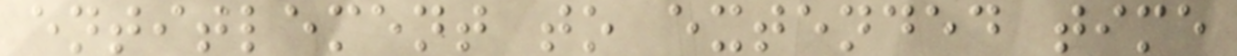entitlement to extended time
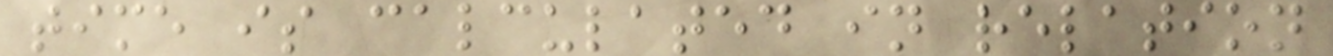time is calculated in relation
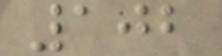102
